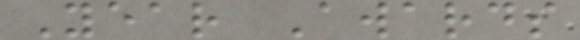Year Awards
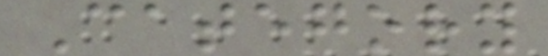Category
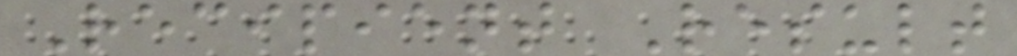Recipient Result
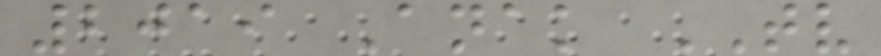2019 Anak TV
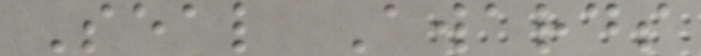Seal Awards
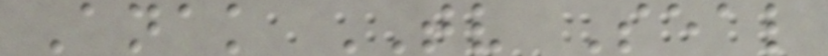Anak TV Seal
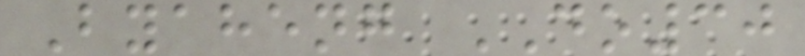Byaheng DO30
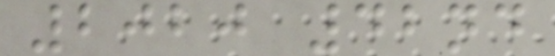2020 42nd
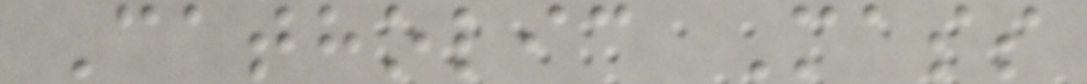Catholic Mass
